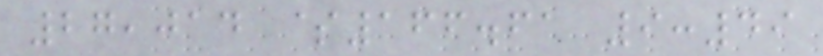27,014 $166.61 9:49
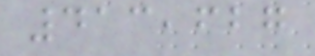413,627
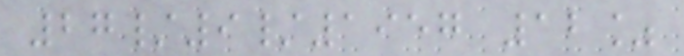27/9/1957 12%
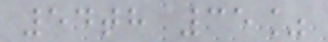54th 35%
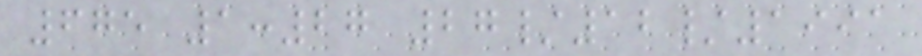675 1:27 27/12/1991
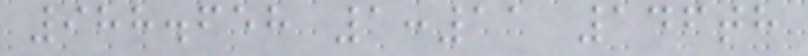988.658 1:11 146th
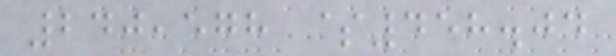240,578 $458.04
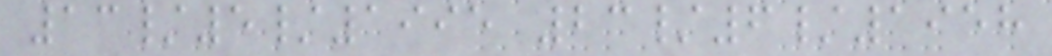13/5/1995 23/6/1958
